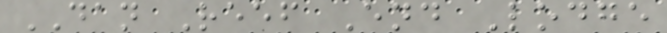DAN Reef End Lodge
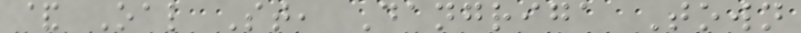& Oal St, Dangriga Town
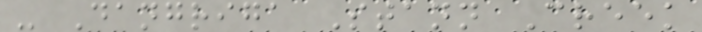- Dangriga Stann Creek
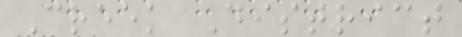Creek District
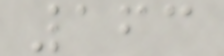163
